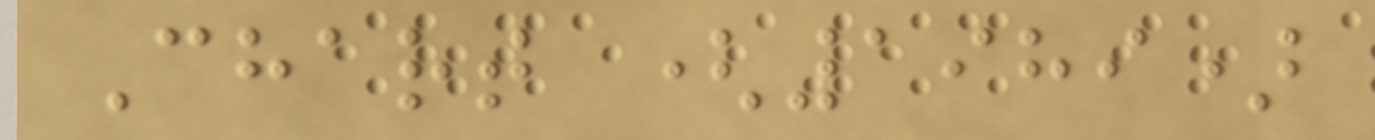Chart (1989)
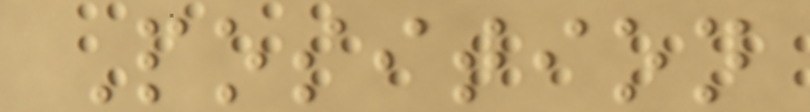Position
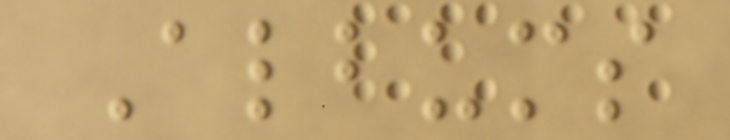Albums
